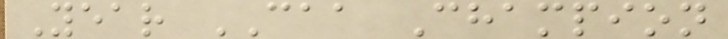Year CAA Champion
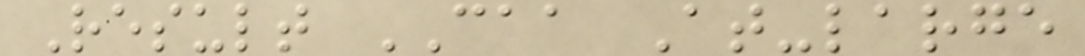Result CAA At-large
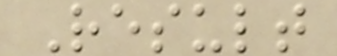Result
